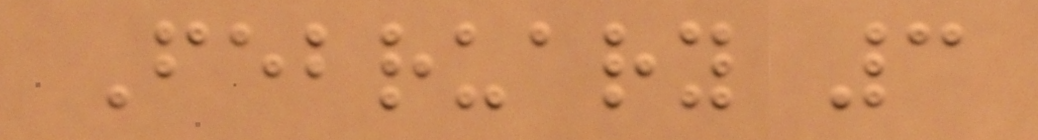February 3
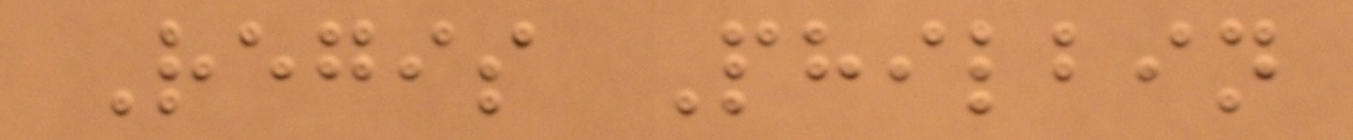Regis Philbin
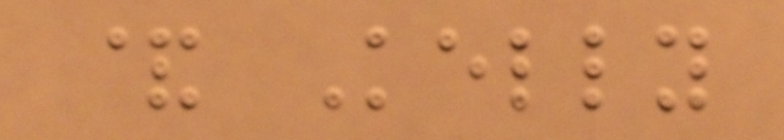& Kelly
